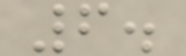6.
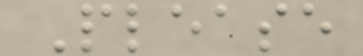Please
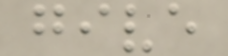give
